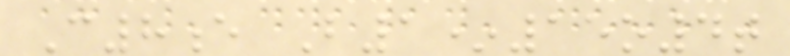C8e B1*15o4t
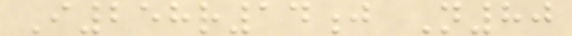I258r14j N80
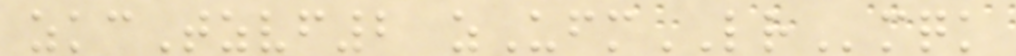zkcTzvf2 zUfmLRmqk
